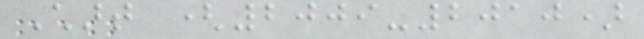Chart (2009-2010)
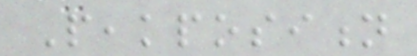Peakposition
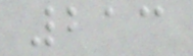213
